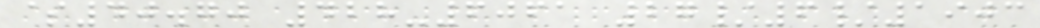$40.70 428-6061 27/6/1903
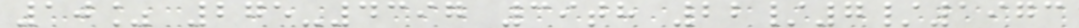10% 275-4397 39th 22/7/1973
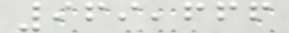969,666
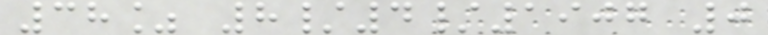38% 8/4/1907 0
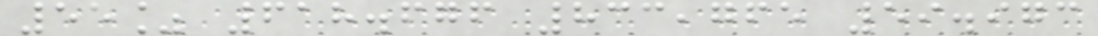55% 618.676 833,765 59.973
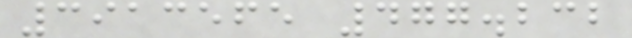3913565 477.232
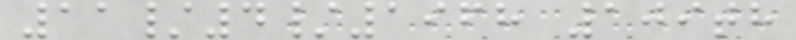11/4/1968 109th
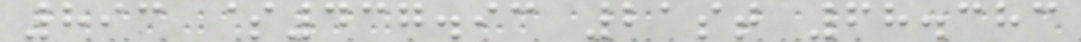893 $437.93 21st 68.383
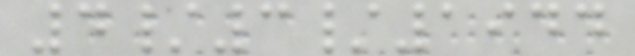4/3/1944
